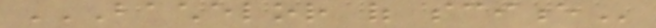BACHELOR OF SCIENCE
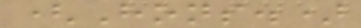(Hons.)
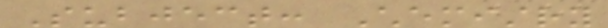Subject: Chemistry
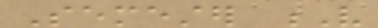Semester V
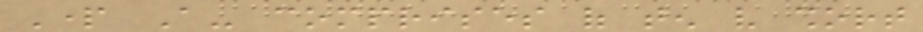Part A- comprises of ten very short
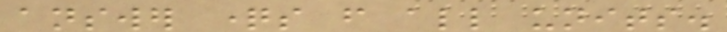answer questions from all units.
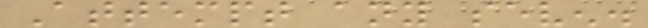Attempt any seven.
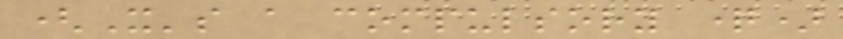(It's a compulsory question)
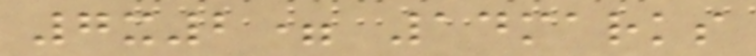7x2= 14marks
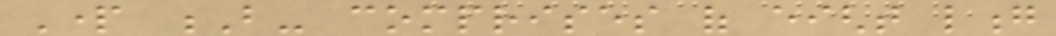Part B- comprises of eight long
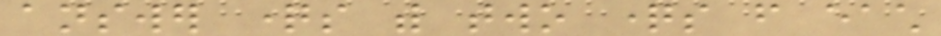answer questions with two questions from each
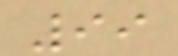99
